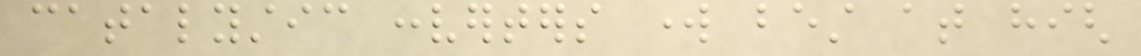catalystic converters work best at high
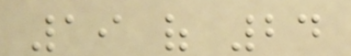19 of 24
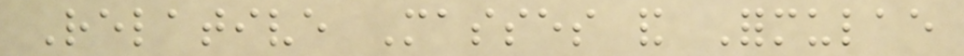Relative Masses and Formulae
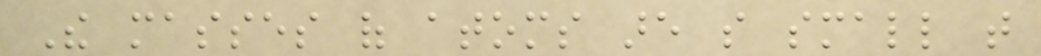The masses of atoms are so small that
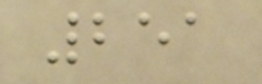251
